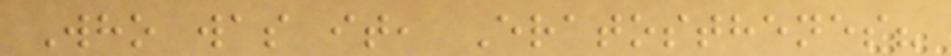Who was it, Eratosthenes?
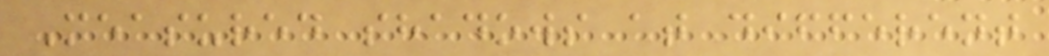Measured shadows at different
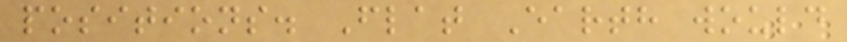positions. Flat Earth would
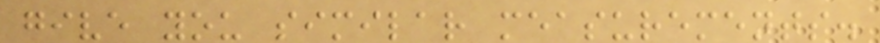give you similar measurements.
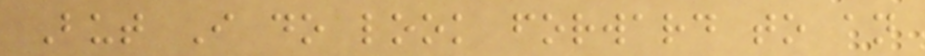But I do look forward to an
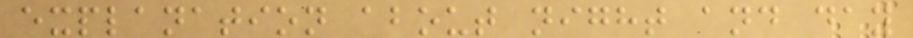explanation about night and day
